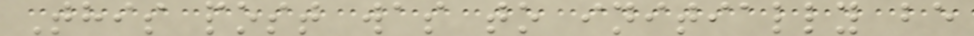This post was to initially be
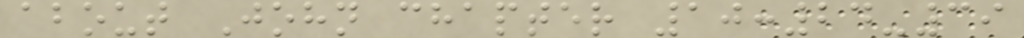about John chapter 10:24-39
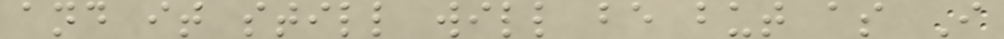and it still will be but as I
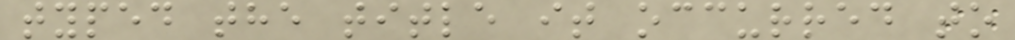typed the title it occurred to
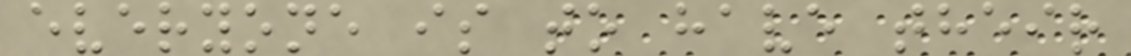everyone is to have their
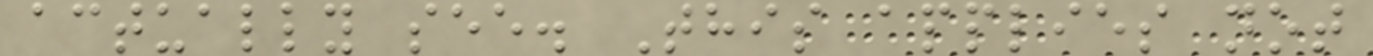actually see. This applies not
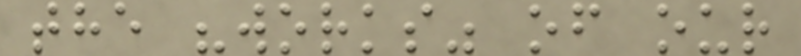the "works" of our
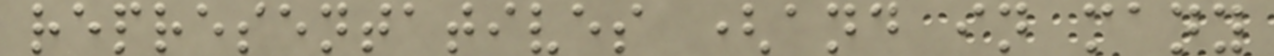representatives (and in many
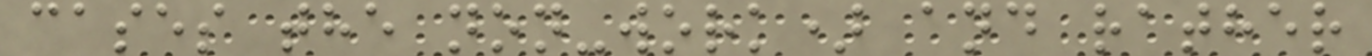cases the non-work) and rather
